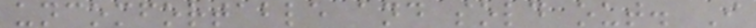uncomfortable and sold out. I
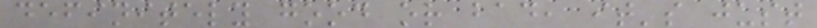definitely good or bad, it's just
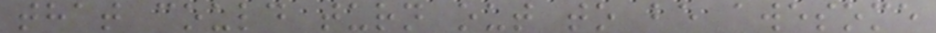that could turn out to be awesome
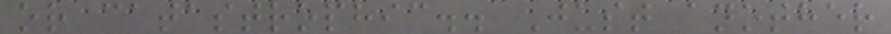or catastrophic.. Just another
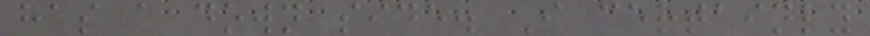has a down side. I certainly
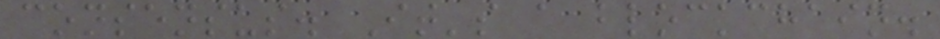consensus. It's a blockchain.
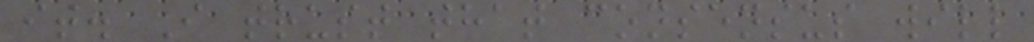it. I trust that consensus will
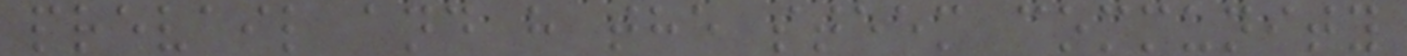prevail and h the steem community
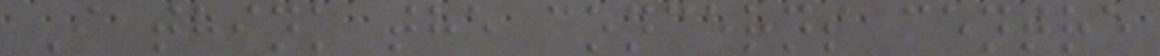I think the concerns centre
